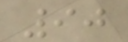90
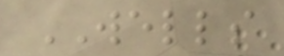WELLS
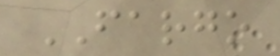FARGO
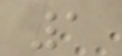1
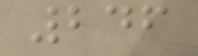246
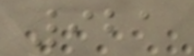921
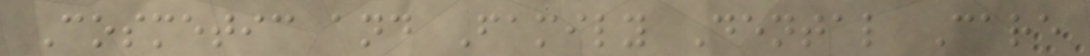Cosmetic and Family Dental Care
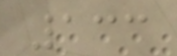133
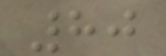80
